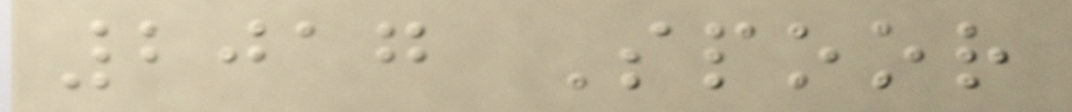2017 Spoor
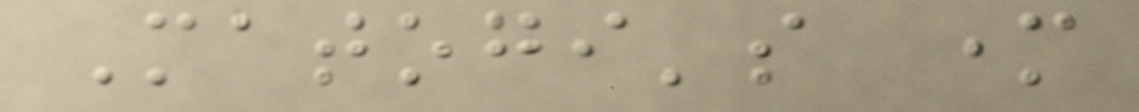Matogi's mother
